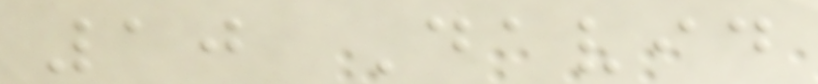10 David
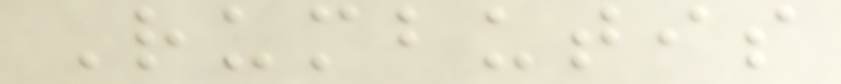Rumbutis
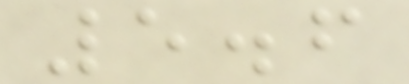5.6
